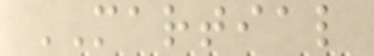MARTIAL
